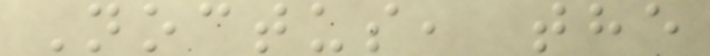Noctus, the
